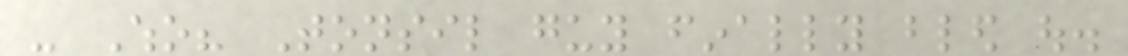- Who? Tonsil guy finally bled out.
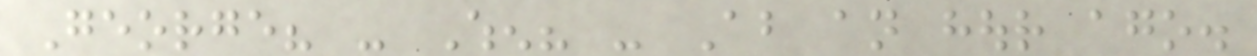George? - When? - About an hour ago.
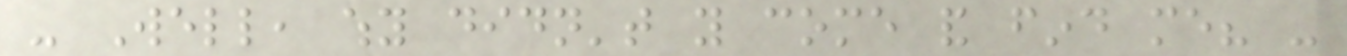- Well, why didn't you come and find me? -
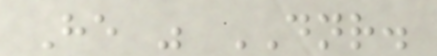He was DNR.
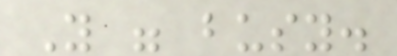You were busy.
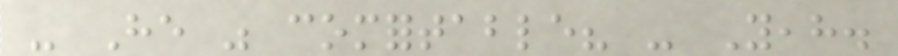- He was comfortable? - Yeah.
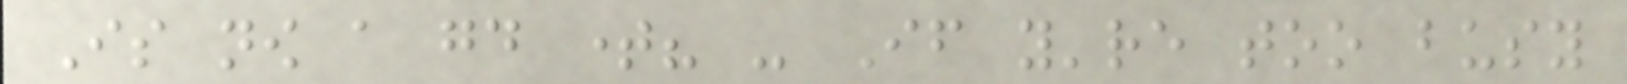Is now a good time? - If you're too busy
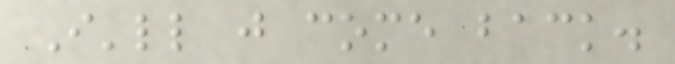I'll just come back.
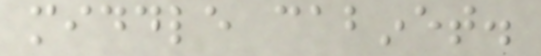middle cabinet.
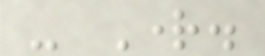- Right.
